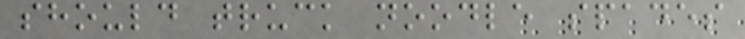should truck noodle spades
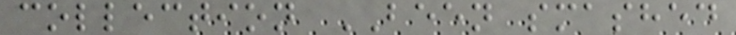collection BEEN smashed
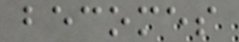becomes
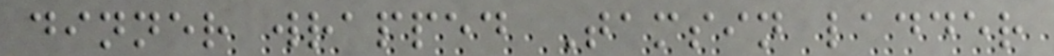dinner wrapped Tamsin ladder
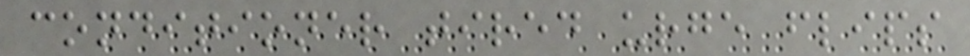conditioner tired urge flips
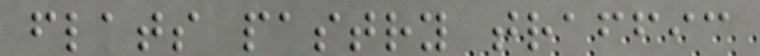flats pastry traffic
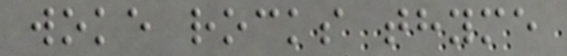woke rocks thyme
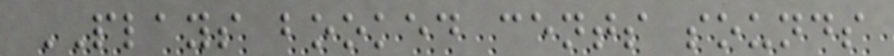PLAYS booked cents sounds
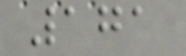171
